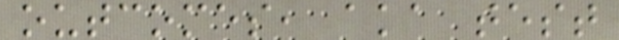outcomes, aka test
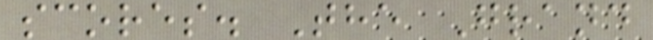scores. The Grand
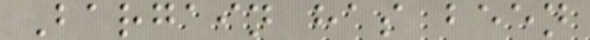Bargain has been
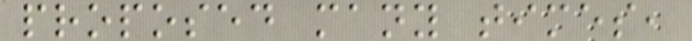proposed many times,
